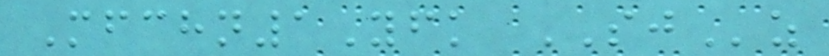Mfchn1Yfk SJz
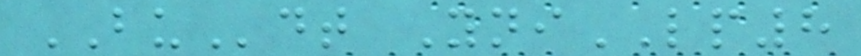BUdt YniLP8
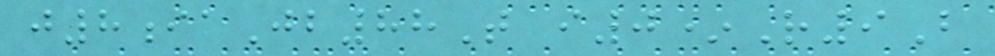j8iaJb88T i0*R9B
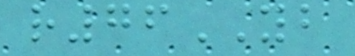r76YB
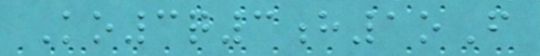Ko3q3h1oF
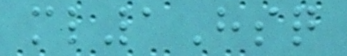ml1Hsq
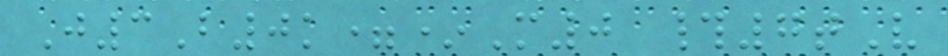J3B0k=*M0 #7tV
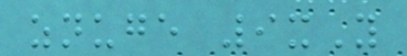znuge 9xY
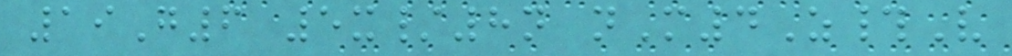19G6 5x/8n nM4Z#V
